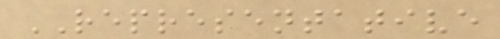REPRESENTATIVE
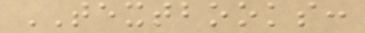TEXTBOOKS:
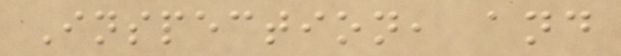Inspection, and
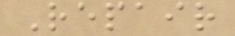Repair
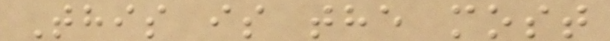This is the most
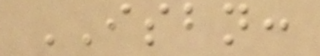ISBN:
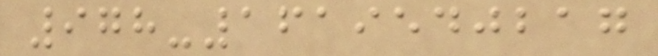978-1619540217
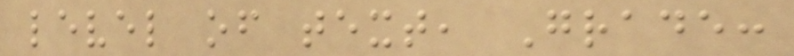level of text, Grade:
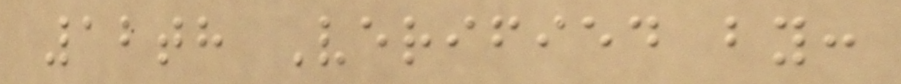12th Verified by:
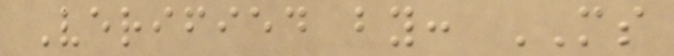Verified by: MS
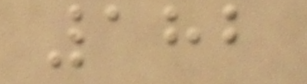182
